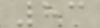83
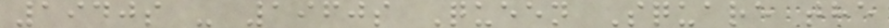1940s - 1960s Queen Square the
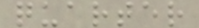quarter
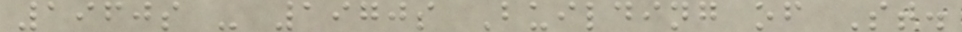1960s - 1970s Building of St.
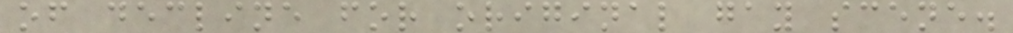of decline for original gay scene.
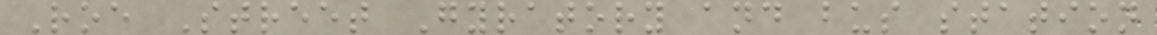Roe Street Gyratory and bus station
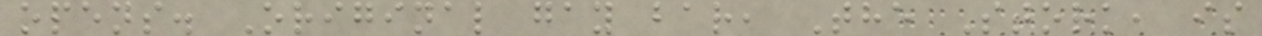opens. Original gay bar, The Stork, is
